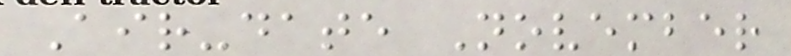Air-date November
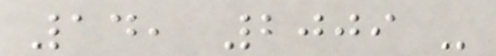14, 2009 -
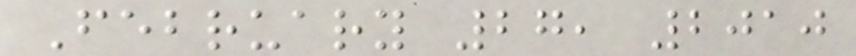February 27, 2010
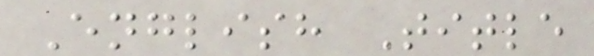English Title
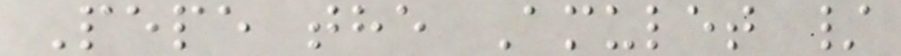Pepe the Amulet /
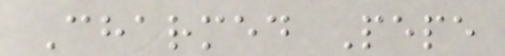Charmed Pepe
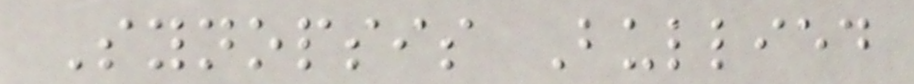Synopsis Bullied
